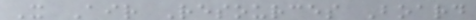X Air Resources Board
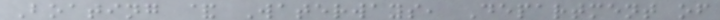Boating & Waterways, Department of
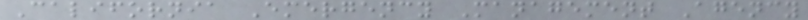California Emergency Management Agency
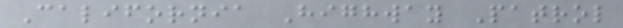California Highway Patrol
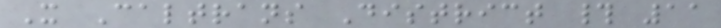X Caltrans District # 11
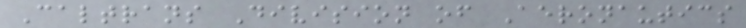Caltrans Division of Aeronautics
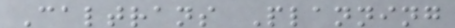Caltrans Planning
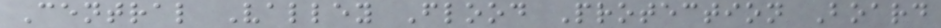Central Valley Flood Protection Board
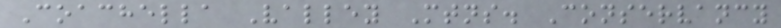Coachella Valley Mtns. Conservancy
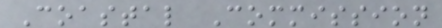Coastal Commission
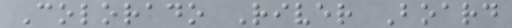Colorado River Board
